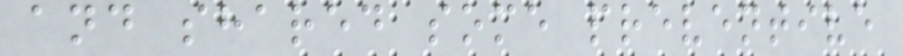and shared some preventive
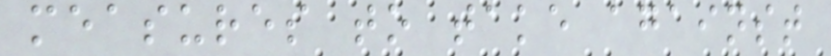measures to take against
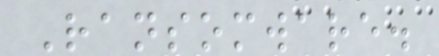Ransomware.
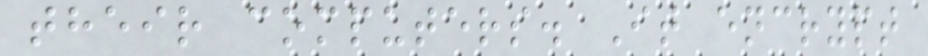their computers. It encrypt
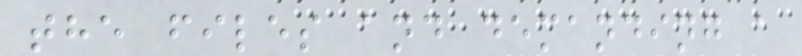the files and demanding a
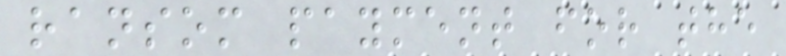ransom payment for the
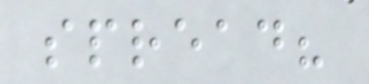spread?
